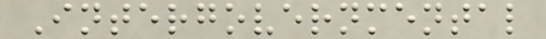Intergovernmental
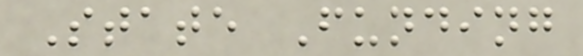State Funding
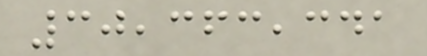30,363,341
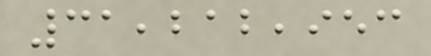31,212,953
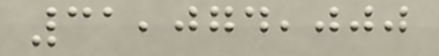31,074,000
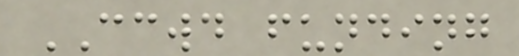CCWD funding
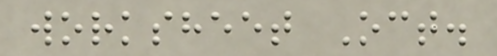worksheet Oct.
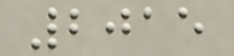2015
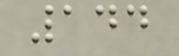144
